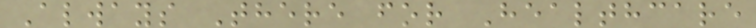Always There for Healthcare
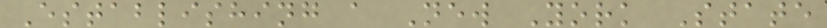Establishing a New York State
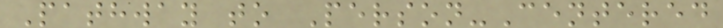Pathway to Person-Centered
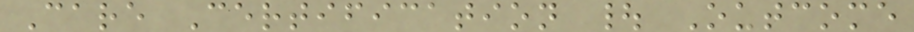Care Certification | Outcome
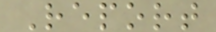Report
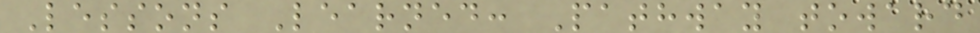Lessons Learned: Pathway toward
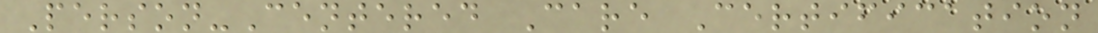Person-Centered Care Certification
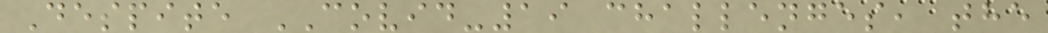Despite COVID-19 challenges, the
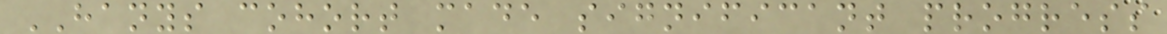HANYS cohort made significant progress
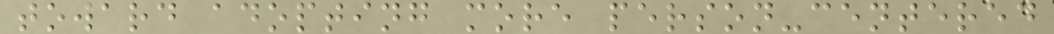toward adopting more person-centered
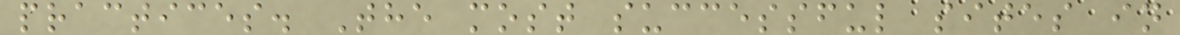practices. The most successful sites in
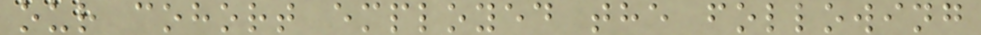our cohort employed the following
